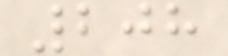208
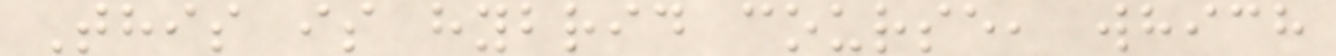This is hybrid course, which
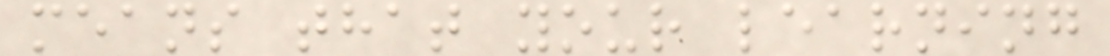means that your learning
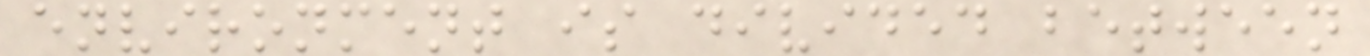environment is divided between
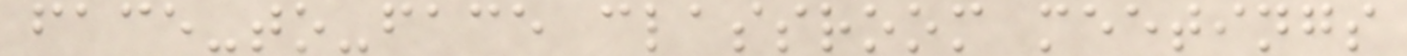face-to-face classroom meetings
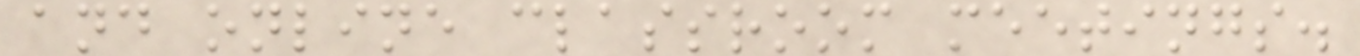and online classroom meetings.
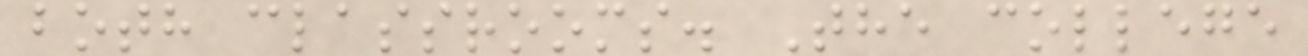both classrooms. The college
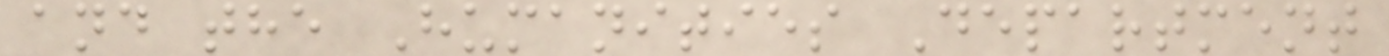and the Humanities Department
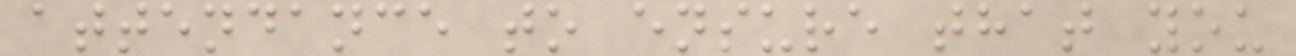attendance to ensure that you
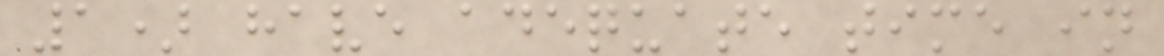1) have adequate time in
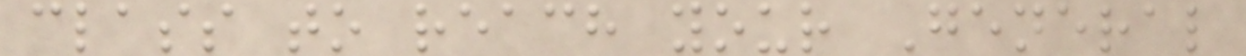class to reach your General
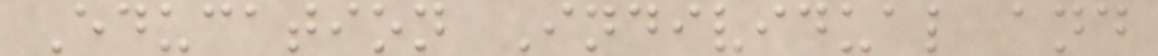Education Individual and
